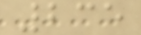235
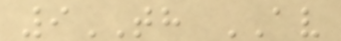9TH AV
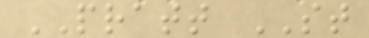PRATT ST
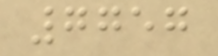7757
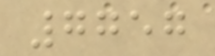7757
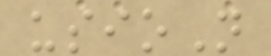usioN
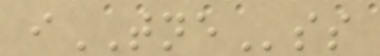iTNEss
